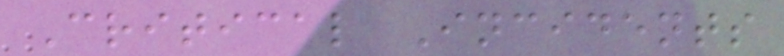Critical Incidents
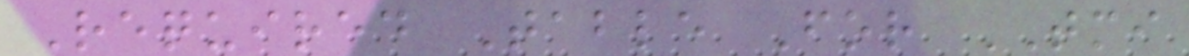Required Table For TMI
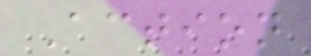Action
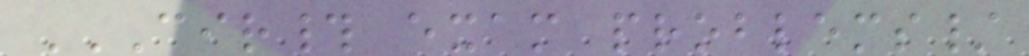CIR# EXAM PROBLEMS/
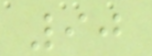90
